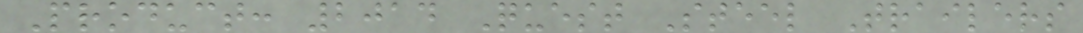Product: 2014 Quest Steel Trailers
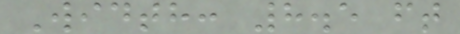Width: 8.5 ft
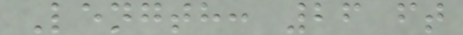Length: 26 ft
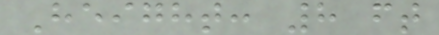Height: 8 ft
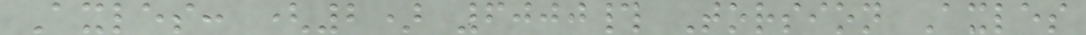Axles: (2) 6000# Torsion Axles
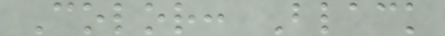Color: Black
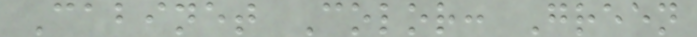Cabinet Color: Green
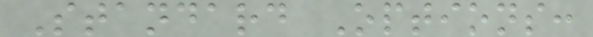Standard Options:
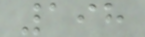198
